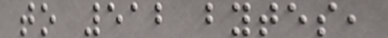to 512 bytes,
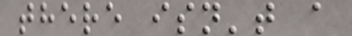there isn't a
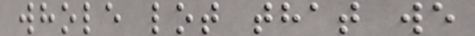whole lot that we
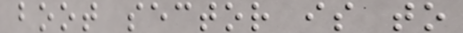boot sector is to
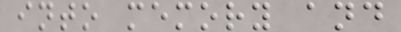into memory and
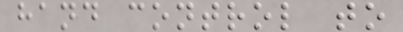hand control to
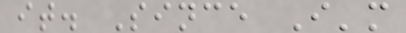it. Since I'm
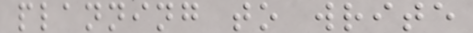planning to write
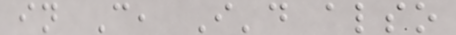in C, I'd also
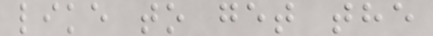like to get the
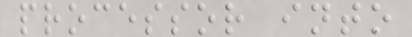processor into
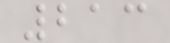213
